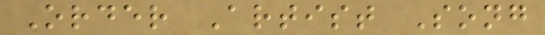Order Artist Song
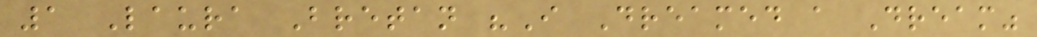1 Laura Bretan "I Dreamed a Dream"
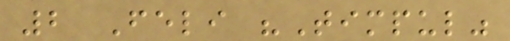2 Feli "Timpul"
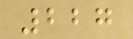227
